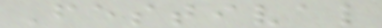Festival
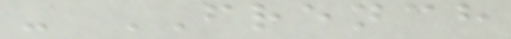- FRENCH
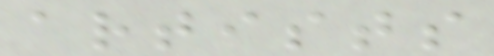artists
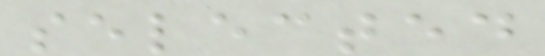selected
